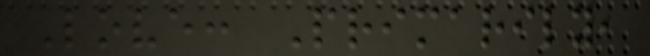Love: Primarily,
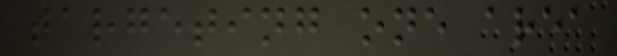targeting one area
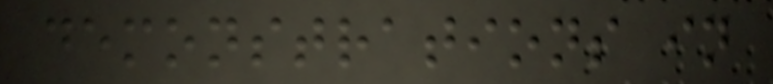demonstrations in
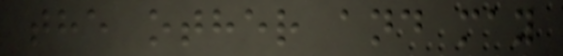the other and may
